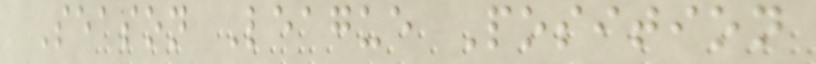Season League Position
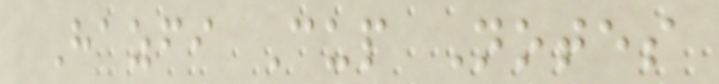Hazfi Cup Notes
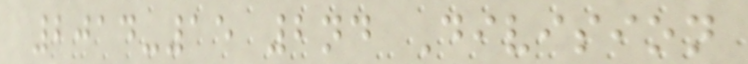2014-15 2nd Division
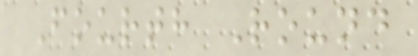Fourth Round
